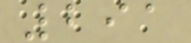291
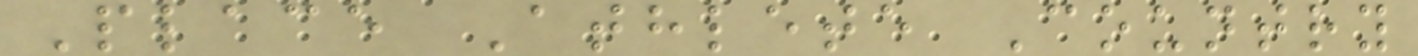Place Athlete Country
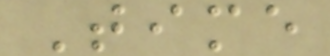Time
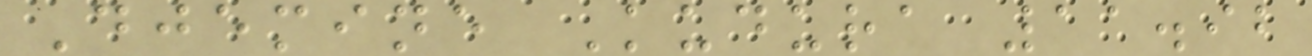Djemine Kudura 11.92
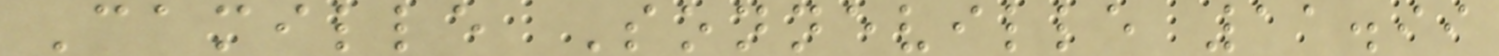Camille Sonneville 11.99
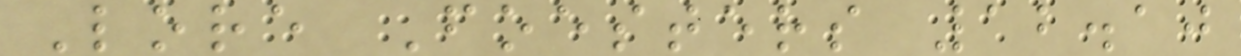Lore Foesters 12.10
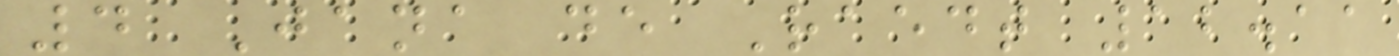4 Jana de Raedt 12.11
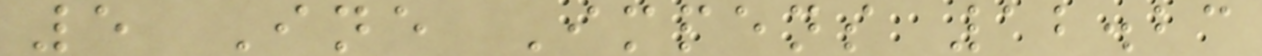5 Ine Impens 12.23
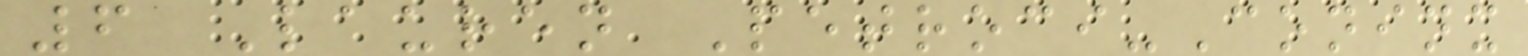6 Lauren Petroci-Coninx
